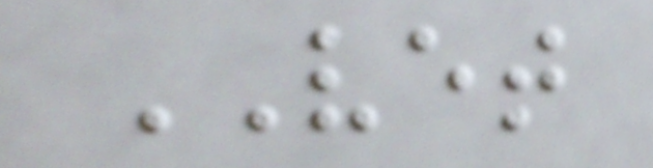VET
